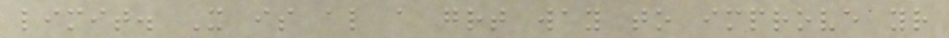limit. It is also a great way to improve your
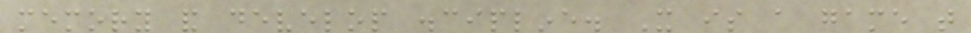memory and develop discipline. It is a game that
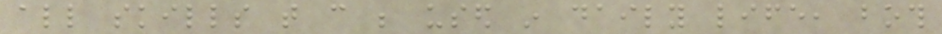all skills that can be used in daily life, both
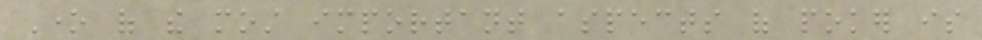One of the most important aspects of poker is
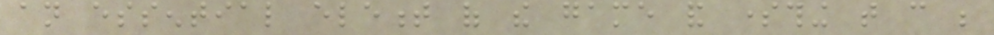an essential element of the game and something that can be
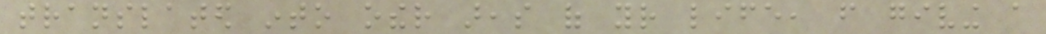translated into other areas of your life, from giving a
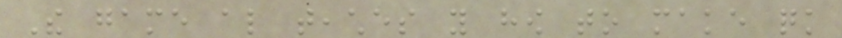The game also teaches you how to make quick
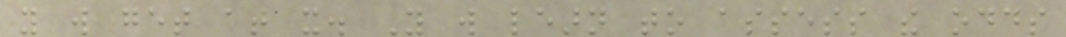you will get at it. You will learn to assess the odds
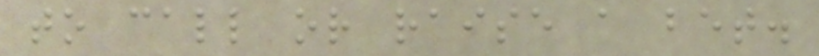to call or raise a bet.
